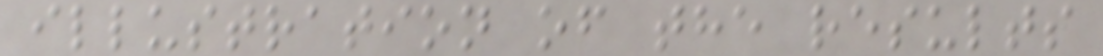illustration of the results
